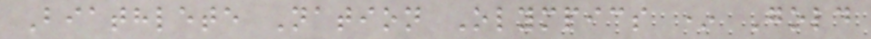Biathlete Nation Olympics * Gold
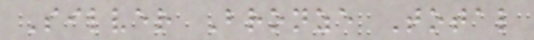Silver Bronze Total
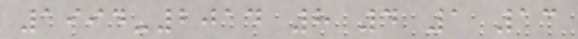1994-2014 8 4 1 13
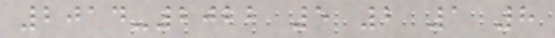2014-2022 5 2 1 8
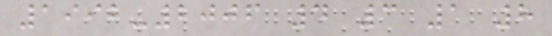1992-2006 4 3 1 8
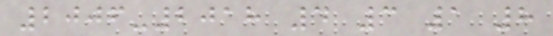2006-2018 4 3 1 8
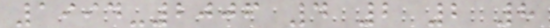1994-2006 4 2 2 8
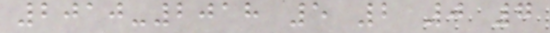2010-2018 5 2 0 7
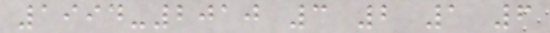1994-2010 3 2 1 6
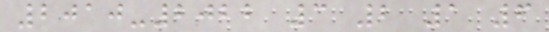2010-2022 3 2 1 6
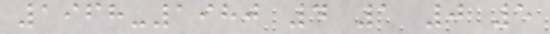1968-1980 4 1 0 5
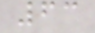63
